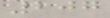207
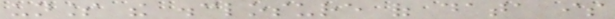unless the disclosure of data is
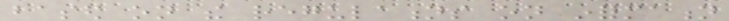based on the regulations on information
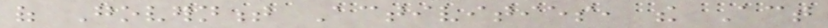of Government Activities, the Act
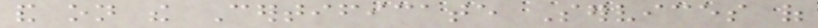and on the Certificate Services of
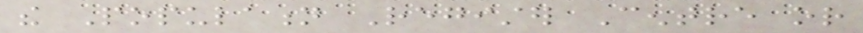the Population Register Centre or
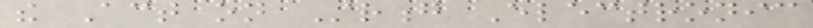the Act on Strong Electronic
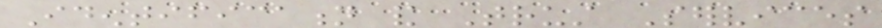Identification and Trust Services
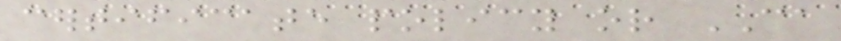certificate policy or CA
